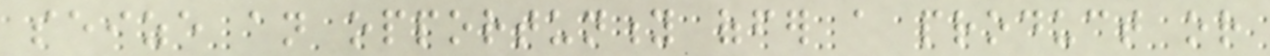seize an opportunity offer a product or
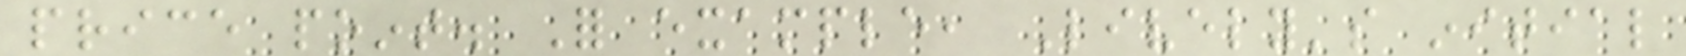price point. For example, Lively's initial
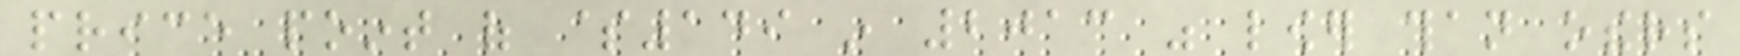price point of $149 in 2013 was lower than others
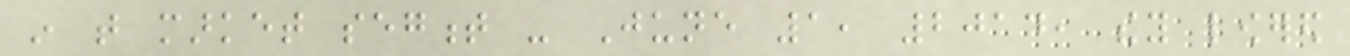in that market segment - June 1, 2014, they lowered
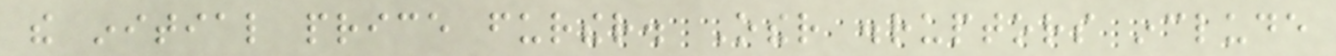the initial price further. Other disruptors include
